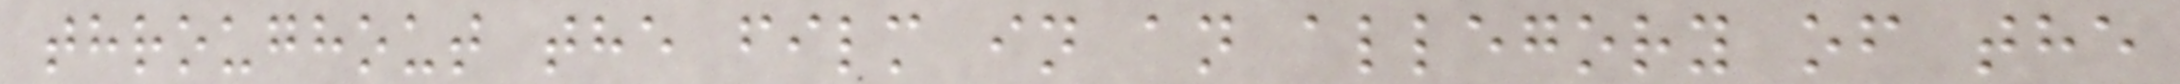throughout the film in an allegory of the
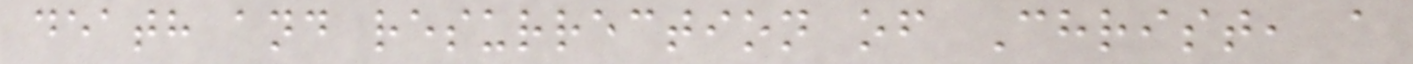death and resurrection of Christ, a
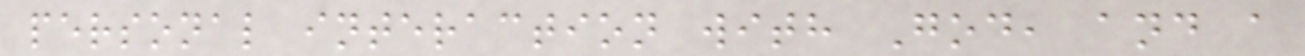personal interaction with God, and a
